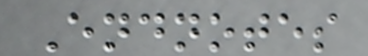Endnotes
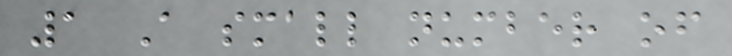1 A small number of
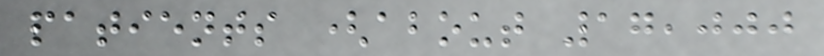patients (about 17,000
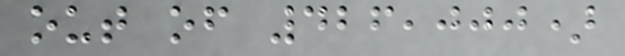out of 426,000)
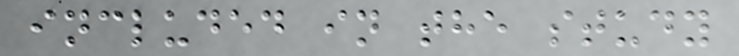included in the study
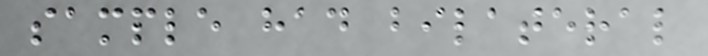sample had bilateral
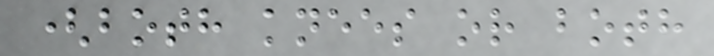(both knees or both
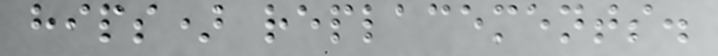hips) replacements.
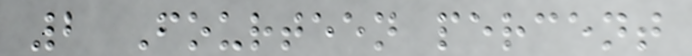2 Fourteen percent
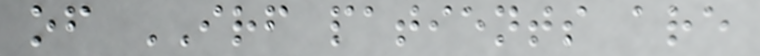of IRF patients are
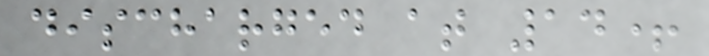discharged at 14+
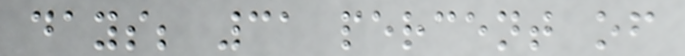days; 31 percent of
